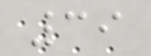39
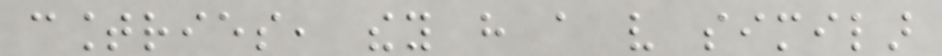countries, they have a very similar
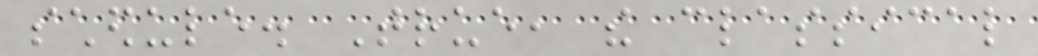schedule. True, the classical
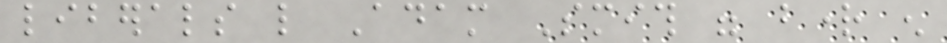liberals like Adam Smith were bright enough
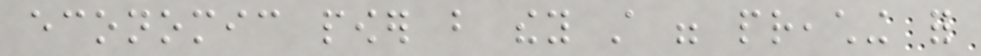economic power but they still were preaching for
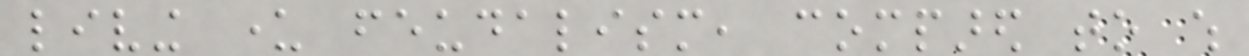living under feudalism, compared to which
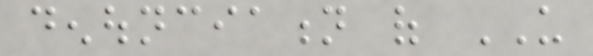denounciation of US
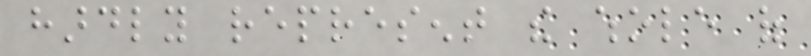hardly represent the whole of
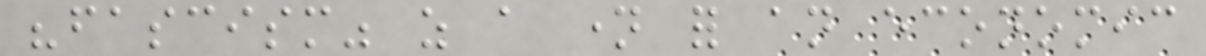"fascism" as a name for an economic
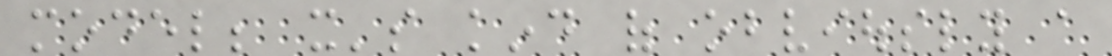model; it's kind of obviously a
